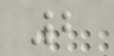2
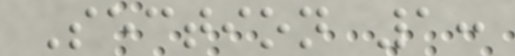Section 1:
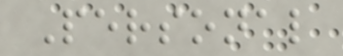Personal
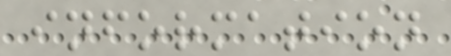information
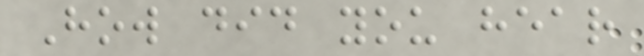How did you hear
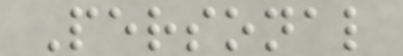Personal
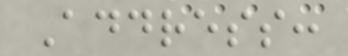Address:
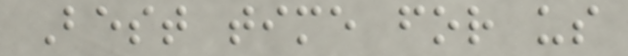Best time for us
